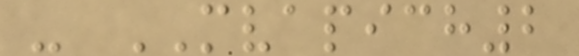- MVAPICH2
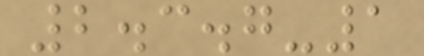2.3.7-1
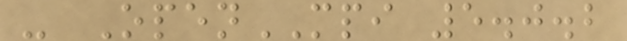- OpenMPI 5.0.2
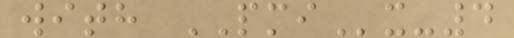with PMIx-4
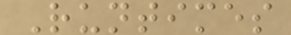Runtimes
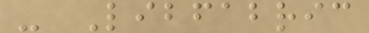- Libfabric
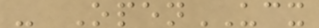- OpenUCX
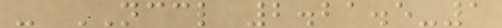- NCCL 2.21.5-1
